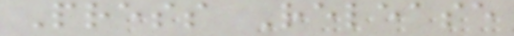Press Release
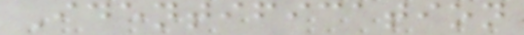Identification
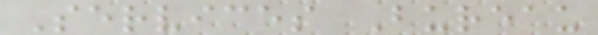Services Bureau
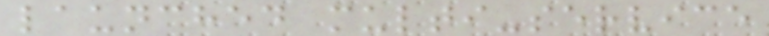launched multi-service
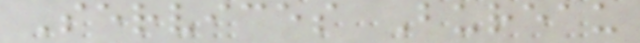Services Bureau
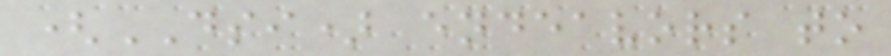(DSI) endeavors to
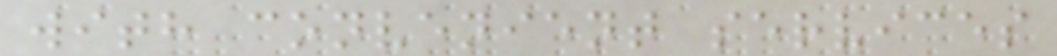with convenient services
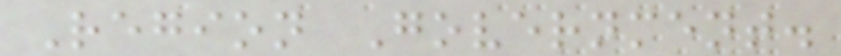Region Government.
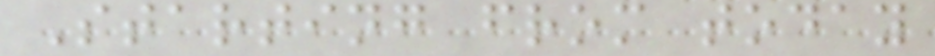Starting from today
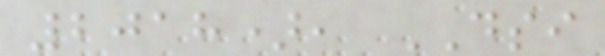2018), DSI
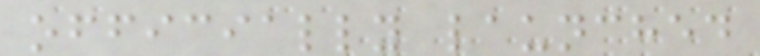officially launched
